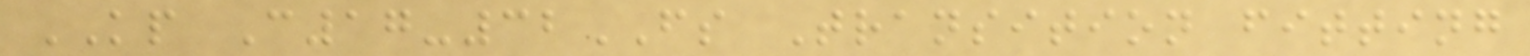KP C17-32FS Transition fitting
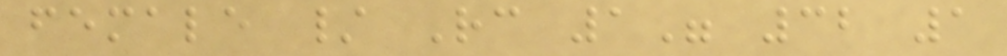female / Rc 1" 32 1
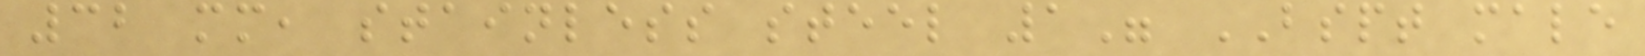32 mm, stainless steel 1" BSPT male
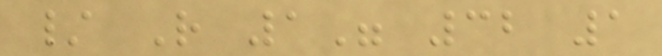/ R 1" 32 1
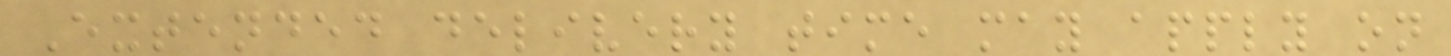Extended delivery time may apply on
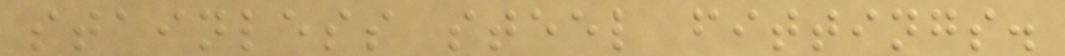stainless steel fittings.
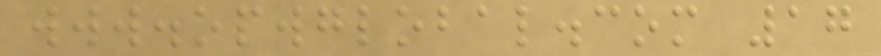www.opwglobal.com 17
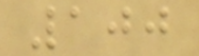100
